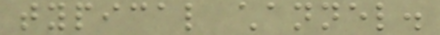typical channel.
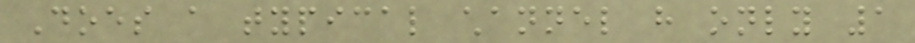Does a typical channel have only 1
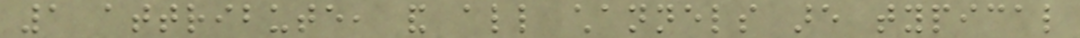1 attribute, and all channels are typical
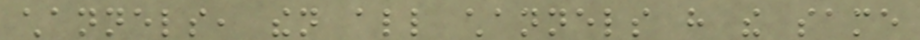channels, then all channels have the same
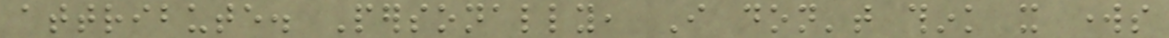attribute. Personally, I don't think it works
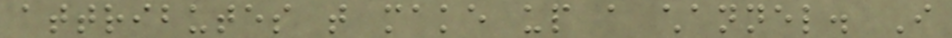attributes that make up a channel. I
